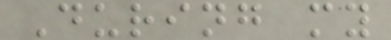During my
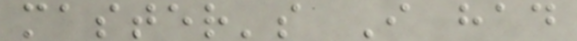master's I had
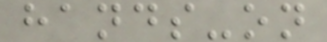hands-on
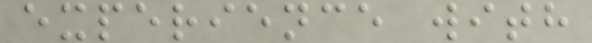experience with
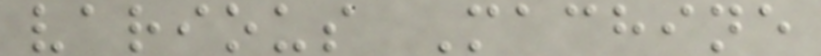various Machine
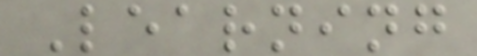Learning
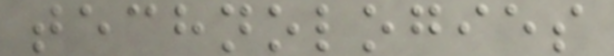technologies
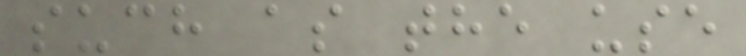such as the use
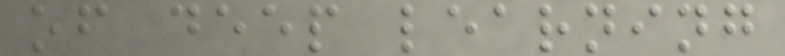of deep learning
